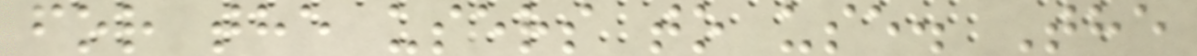for the users to use. The
